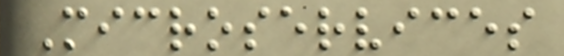Microservices
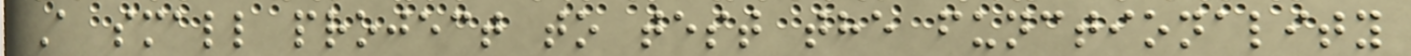A small project to test the functionality
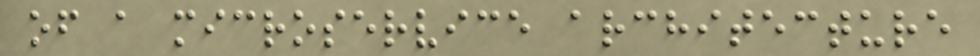of a microservice architecture
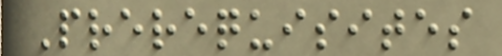Prerequisites
